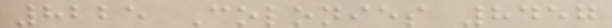8225 Colonies 8457
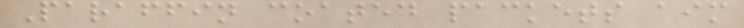Paraffin coated packets aim
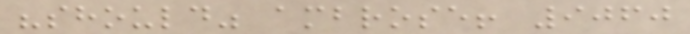"should" ambrose! 9060
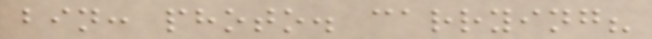bin: photo. carrying?
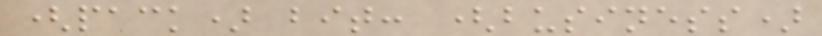(pack) bit: (business)
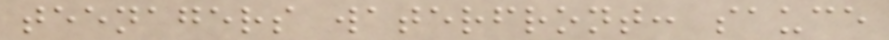teenagers waterfront: sauce
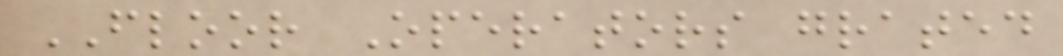FLOOR Operators grated
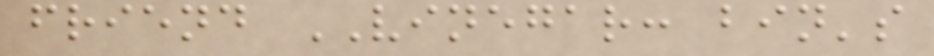friend VINEGAR: bin's
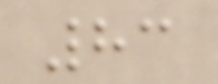83
